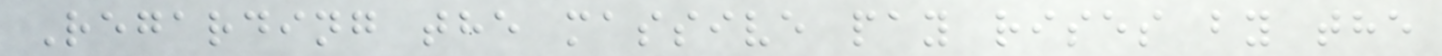Regarding the massive pay rises by the
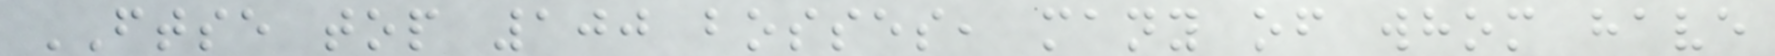FTSE top 100 bosses, many of whom have
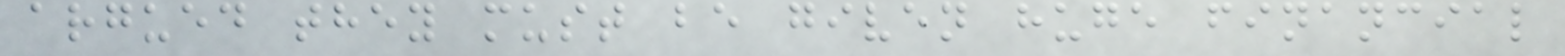argued they must be given huge financial
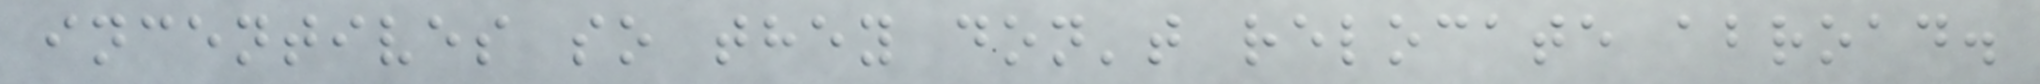incentives so they don't relocate abroad.
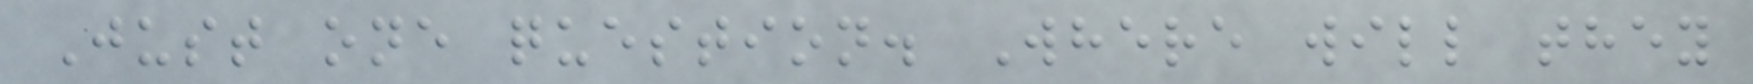Just one question. Where will they
